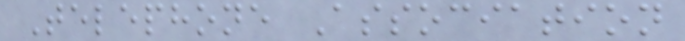Telephone Association
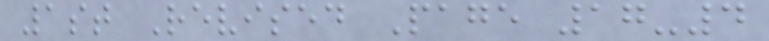1st Revised Page 17-4
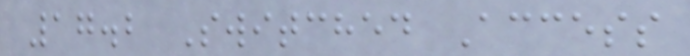17.2 Switched Access
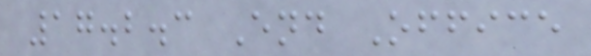17.2.3 End Office
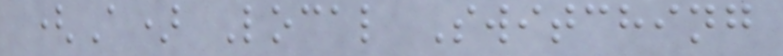(A) Local Switching
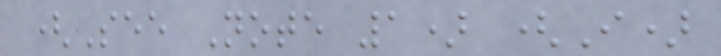(See Note 1) (I)
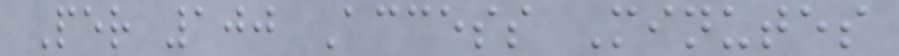Per 100 Access Minutes
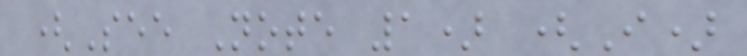(See Note 1) (I)
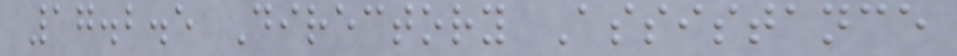17.2.5 Directory Assistance
